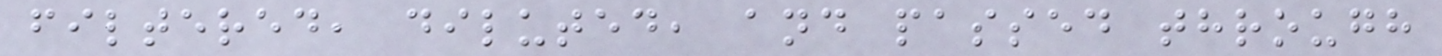filtered, diluted, and passed through
